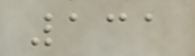131
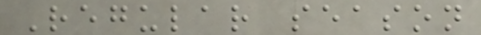Regular season
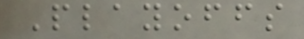Playoffs
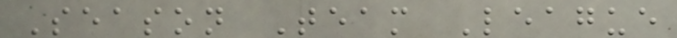Season Team League
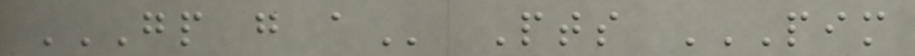GP G A Pts PIM
